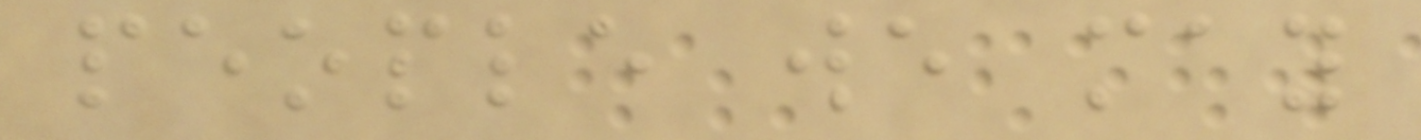people we may
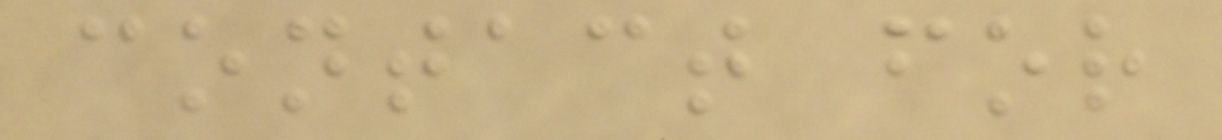contact for
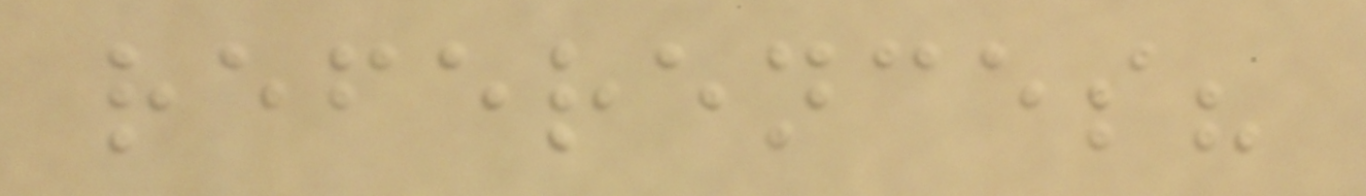references?
